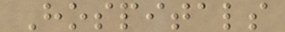Hospitals
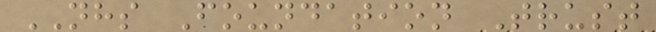NHS Foundation Trust
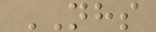NHS
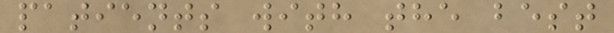patients with the best
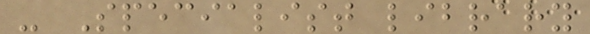- Specialist library
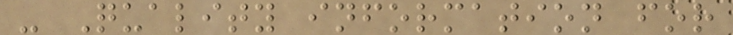- Quality information for
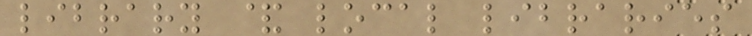library & local libraries
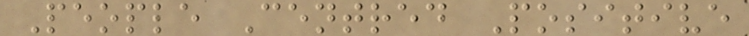People Centred Positive
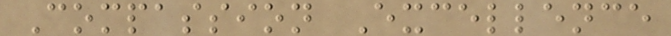Compassion Excellence
